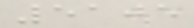5105
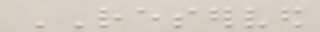RESERVED
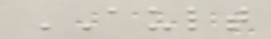AULT
